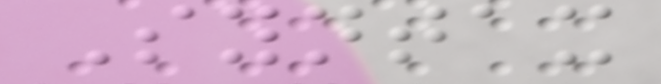Syntax
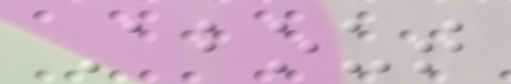About
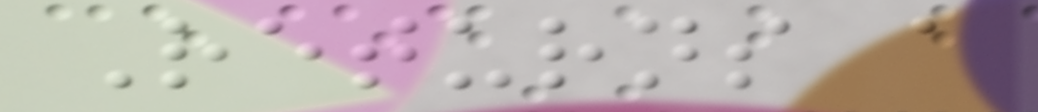Returns a
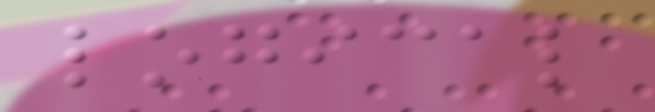logical
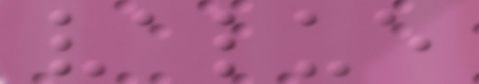value
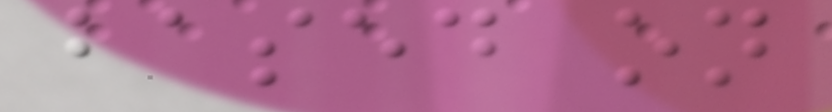based on
